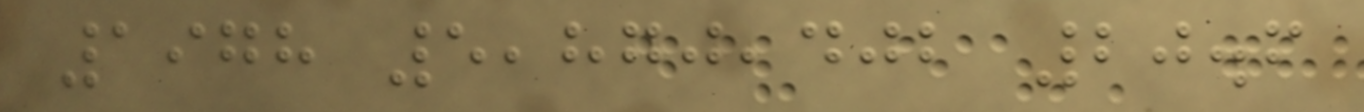1978 5,870,402 20.6
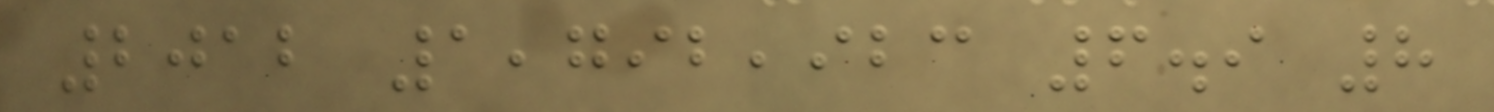2012 1,792,923 6.9 8
